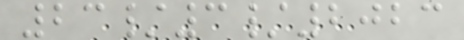23/3/2023
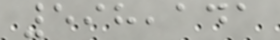598,141
